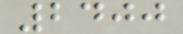2400
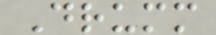Drumm
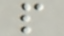p
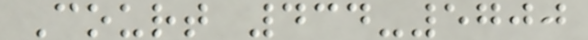Court 434-5700
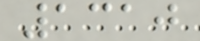1310
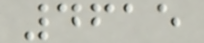4615
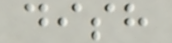dish
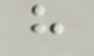h
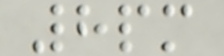8pm
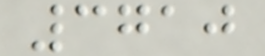3710
